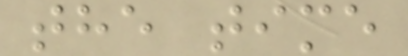the time
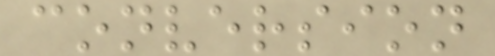conversion
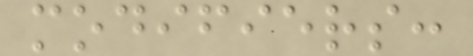modifiers:
